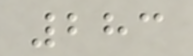283
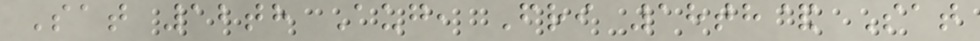Sat 12th Aug, Fri 18th& Sat
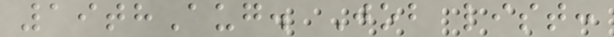19thAug. Job list:
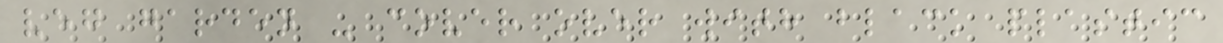veg garden - cover over with black plastic
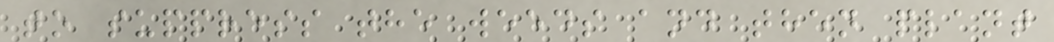to suppress the weeds and then plant
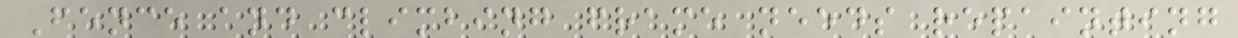Fence and climbing frame needs repainting
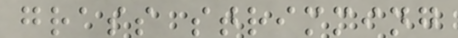grass strimming
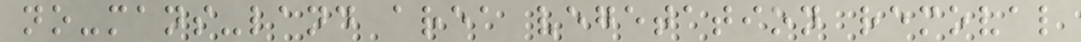no-mans-land area vegetation removal
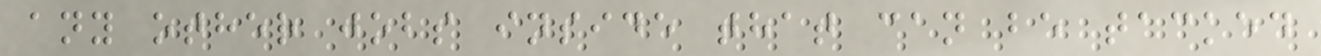any other jobs inside that can be tacked
